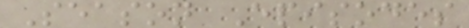Season Episodes
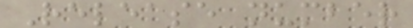Release number
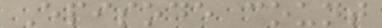Episode count
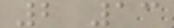2 13
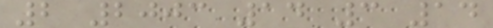2 2003 14 3 14
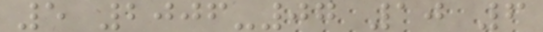5 2006-07 10 6
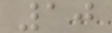10
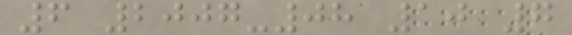6 2007-08 10 7
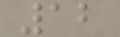12
